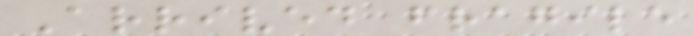Arrived fragile
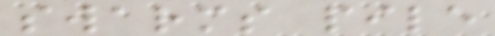swarms pile
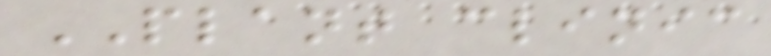PLANT clinic
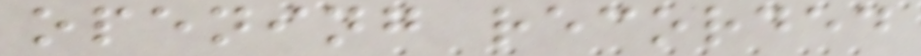opening recorded
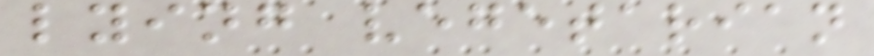lying vegetarian
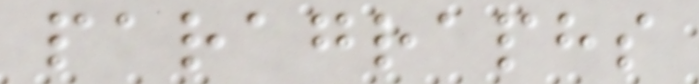paragraphs
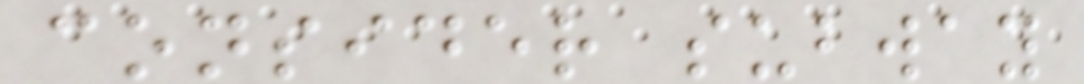consider subway
